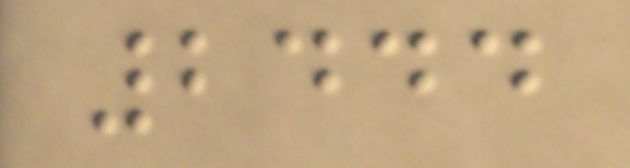2444
